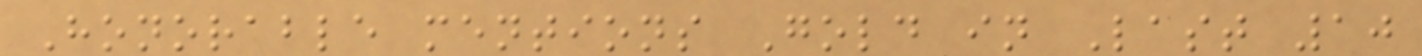Honorable mentions Gold in Last 10
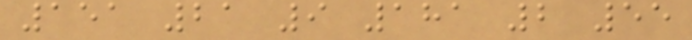151 21 9 181 2 55
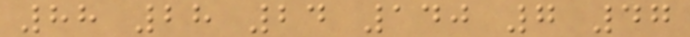88 28 24 140 7 47
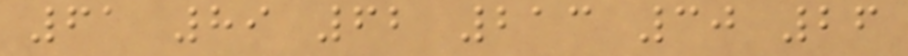61 89 62 213 30 26
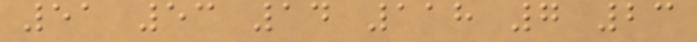51 53 14 118 7 23
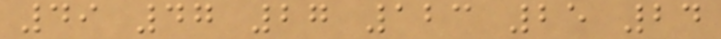49 47 27 123 25 24
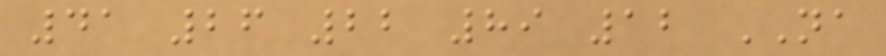41 26 22 89 12 NA
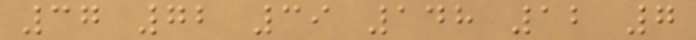37 72 39 148 12 7
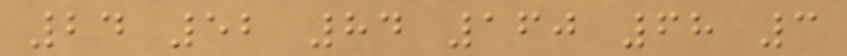24 52 84 160 68 3
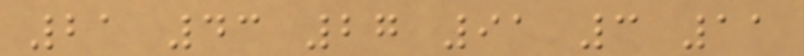21 43 27 91 3 11
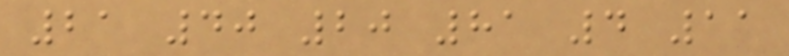21 40 20 81 4 11
